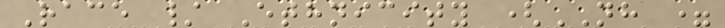Race / Ethnicity (NH =
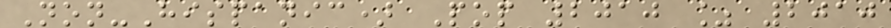Non-Hispanic) Pop 2010 % 2010
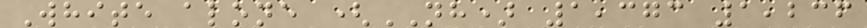White alone (NH) 1,373 1,236
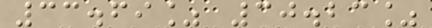33.69% 30.23%
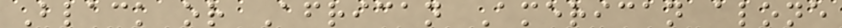Black or African American alone
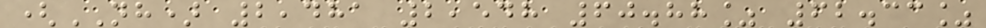(NH) 2,481 2,548 60.88% 62.33%
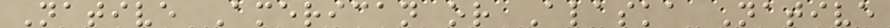Native American or Alaska Native
